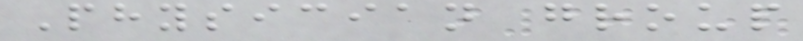Physician group
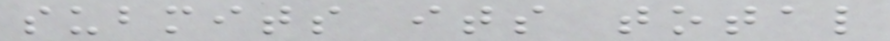submits its total
